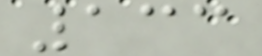133
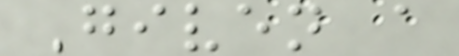Given a
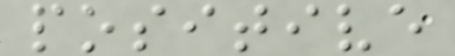positive
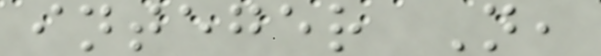integer N,
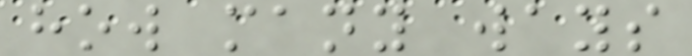how many ways
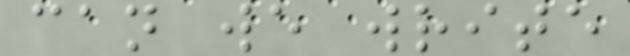can we write
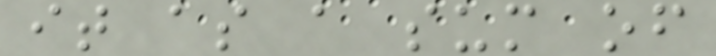it as a sum of
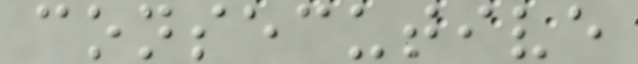consecutive
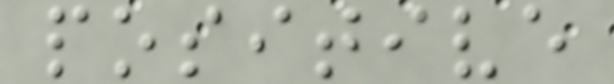positive
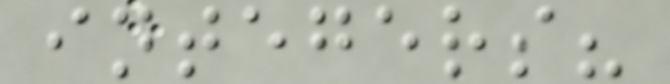integers?
